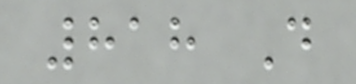818 D
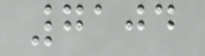7104
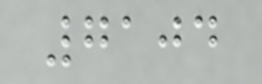7104
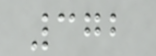372
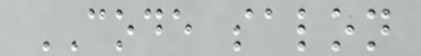CODE salon
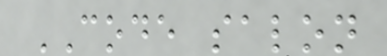CODE salon
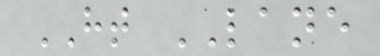HT LANE
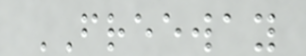FREEWAY
